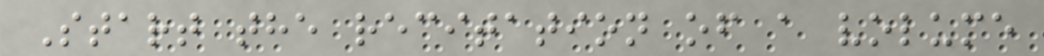Start the recitation of a volume
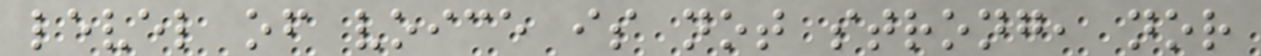level of voice is not strong, nor
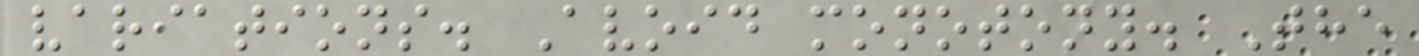variations. Avoid monotony. The
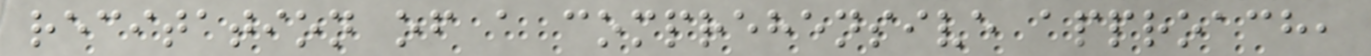recitation of a comprehensive approach,
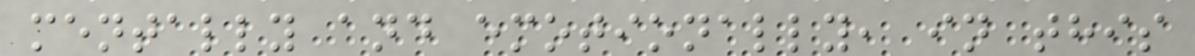mentally and emotionally, in this
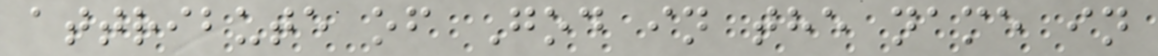attribute of God in the name in
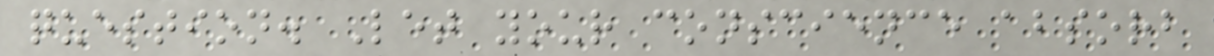question. Let your conscience absorb
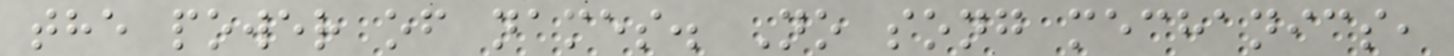the power of names. No song mechanics,
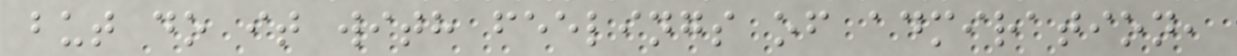but do it with feelings of admiration,
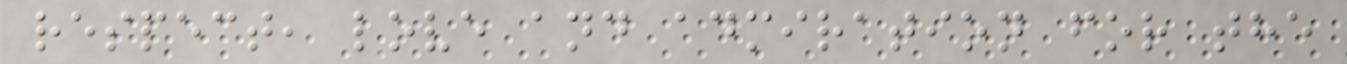respect, love and admiration for the
